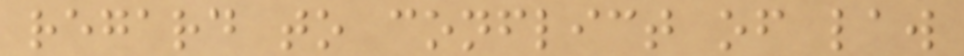regard to conflict of law
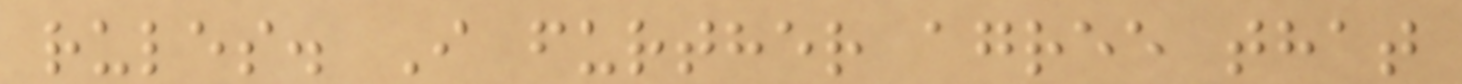rules. I further agree that
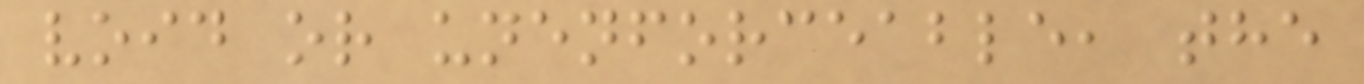void or unenforceable, the
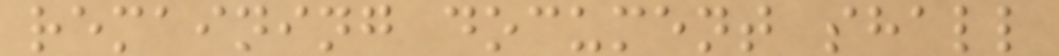remaining document shall
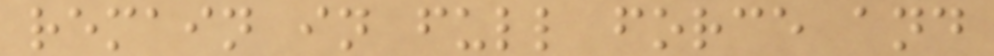remain in full force and
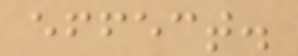effect.
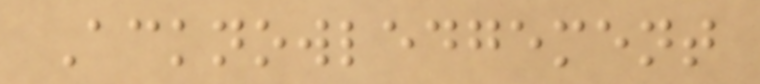Acknowledgement
